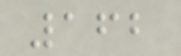162
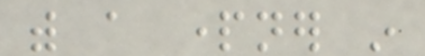with a partner in
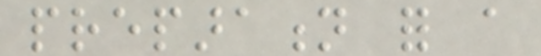preparation for a
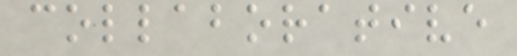collaborative
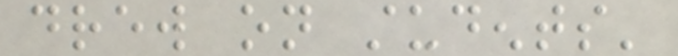drew on students'
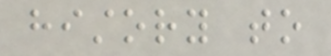history to
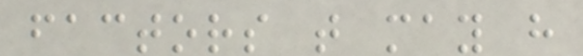factors that may have
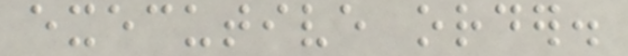executive order.
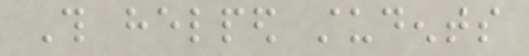This helped students
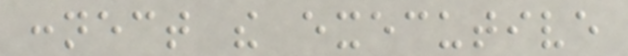connect the executive
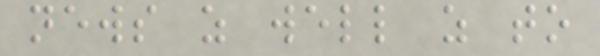news as well as to
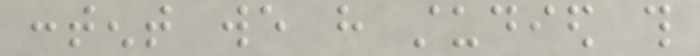content we have studied this
